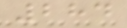284
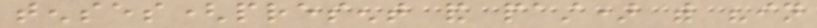tenses(present and past) with "in
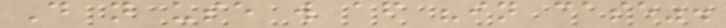Do not use will after "in case".
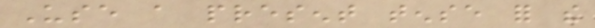Use a present tense for the
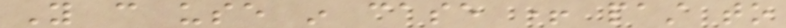You can use in case + past to
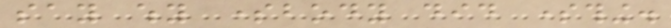say why somebody did something.
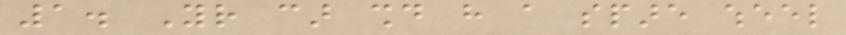1. Your car should have a spare wheel
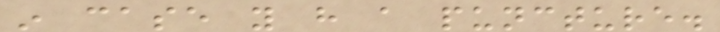in case you have a puncture.
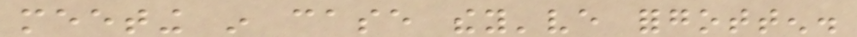meeting in case they've forgotten.
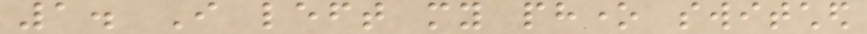1. I left my phone switched
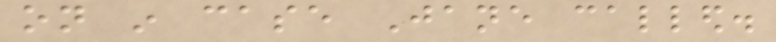on in case Jane called.
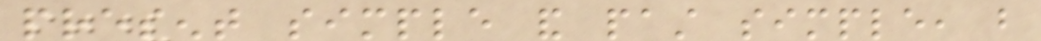present simple and past simple, but
